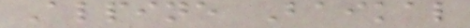Alpine Baikal
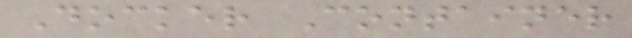Docker Container
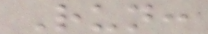Run:
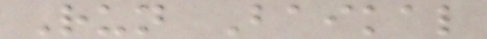Run Baikal
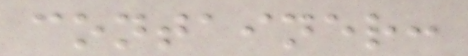container:
